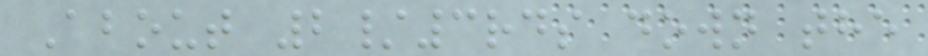About 2/3rds down the
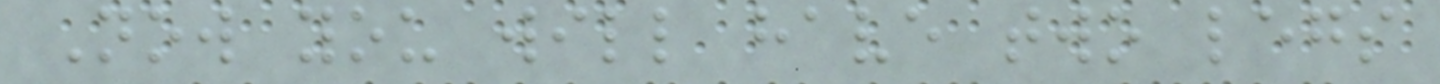Now you will have two legs
